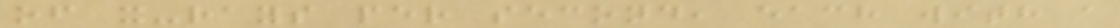of x-rays per second, each with a
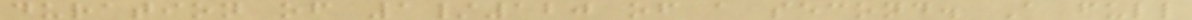duration of 1/120 of a second. A full
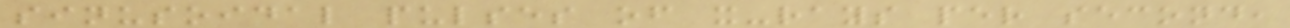sinusoidal pulses of x-rays per second,
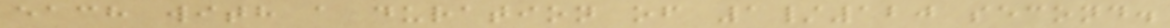each with a duration of 1/120 second.
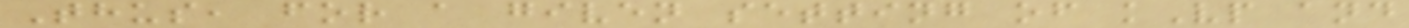Thus, for a given setting of kVp and
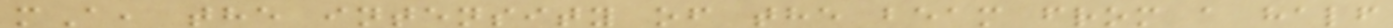mA, the intensity of the beam from a half
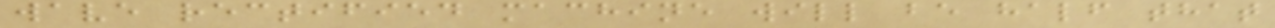wave rectified machine will be half that
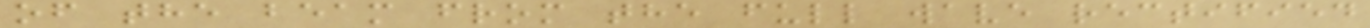of the beam from the full wave rectified
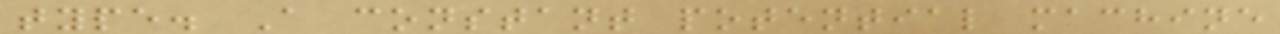type. A constant potential machine
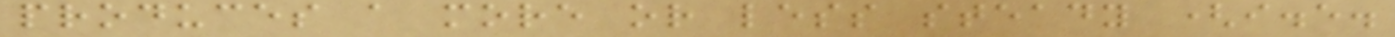produces a more or less steady (i.e.
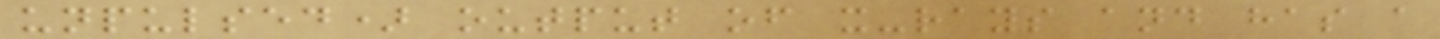unpulsed) output of x-rays and has a
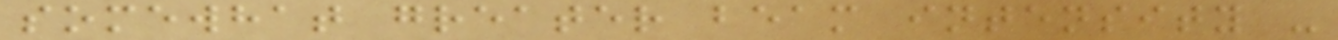somewhat greater beam intensity -
